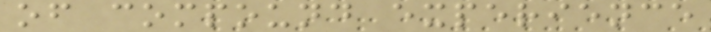of compound experience
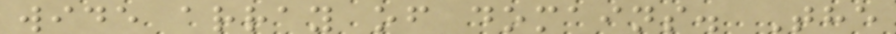wide array of domains. The
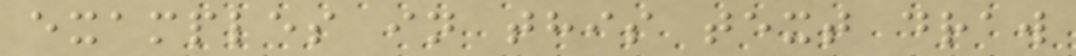examples in this text draw
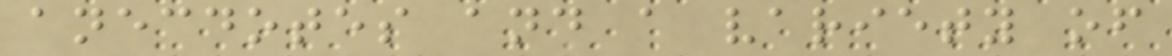anecdotes and a variety of
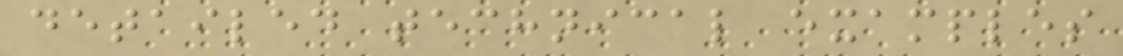detailed technical examples
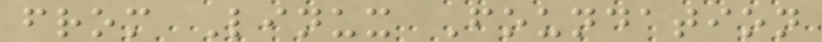from Linux Foundation
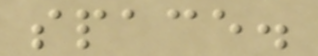space.
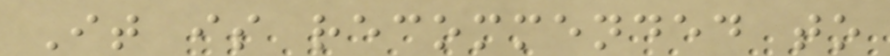It is recommended to
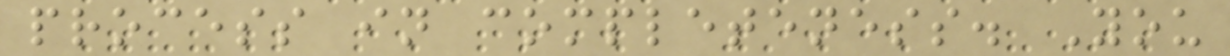process in completeness. You
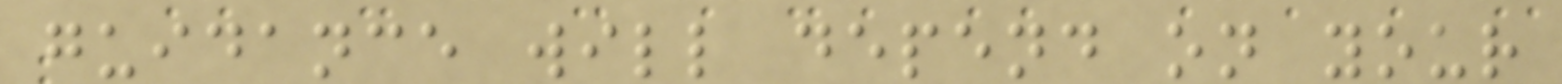guidance will depend on your
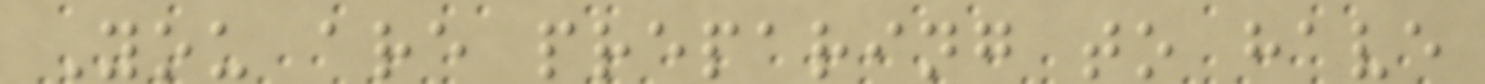You are preparing to have
